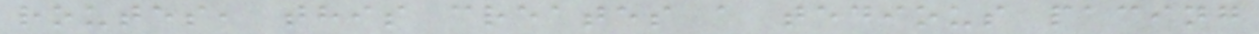routes, this creates a tedious pacing
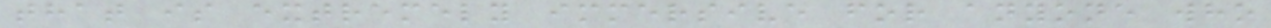that is extremely immersive for anyone who
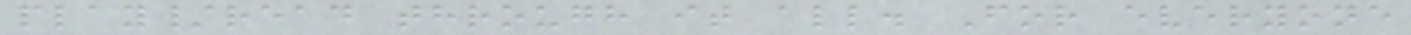play/read through it all. For everyone
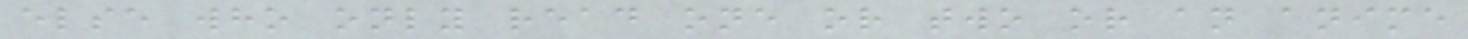else who only read one or two or an anime
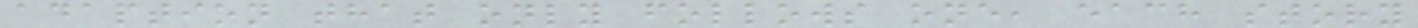adaption that only follows one, each story
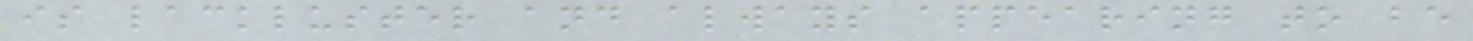is lackluster and always appearing to be
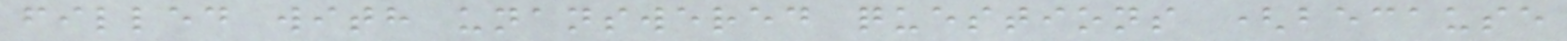filled with unanswered questions (because
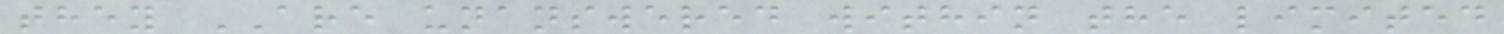they ARE unanswered within the limited
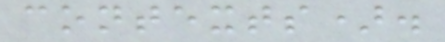contexts).
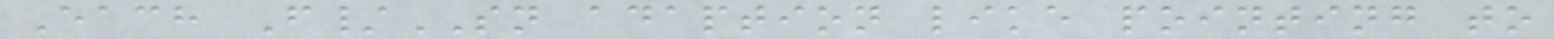Each F/SN adaption like pointing to
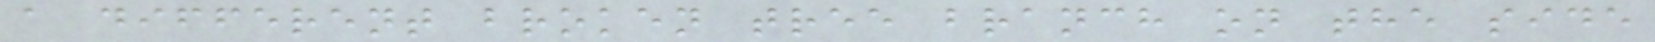a different broken tree branch on the side
